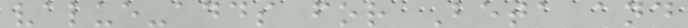value-adds for Beta and
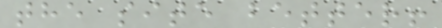the site better!
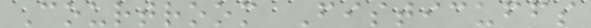Courtroom Fisticuffs
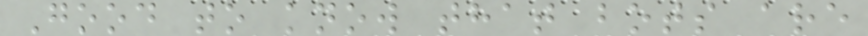Good to know that bots are
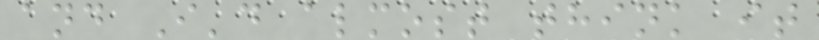and I'd almost think it
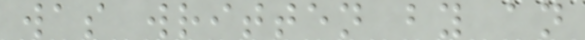was written by an
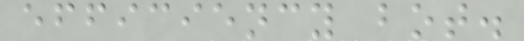efficiency bot.
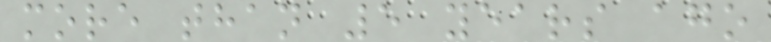more than 5 years ago
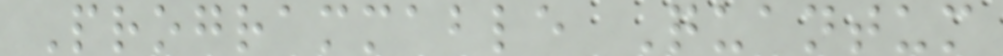Programmable Quantum
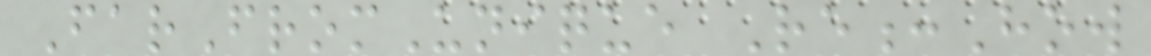FarFromUnique Re:How
